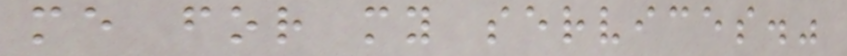me for my services."
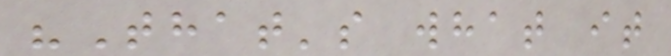"That's what it
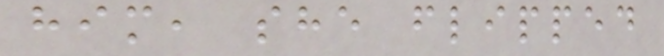him, she flipped
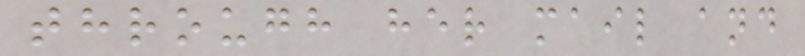through her mail and
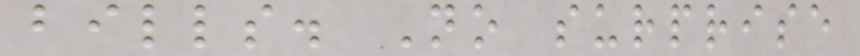bills. No surprise
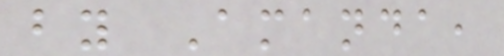by Amanda,
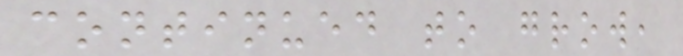continued to grow,
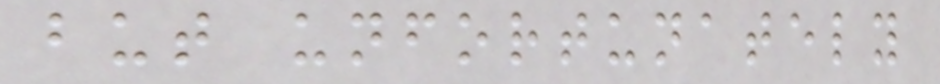but unfortunately
